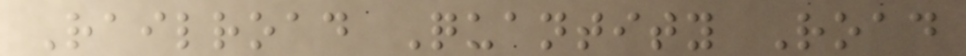Railroad Quantity Road
